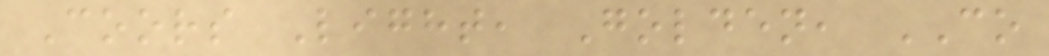Coors Light, Golden, CO
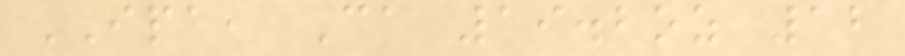IPA, Ca 19.2oz 12
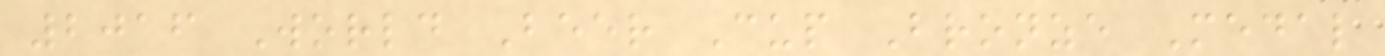2016 World Beer Cup Bronze Medal
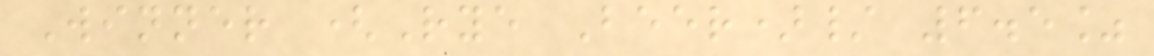Winner (Rye Beer)/ 6.5%
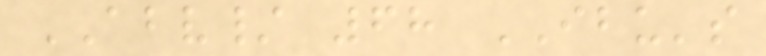ABV/ 68 IBU's
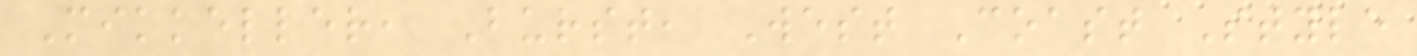Mikkeller, Burst, West Coast Style
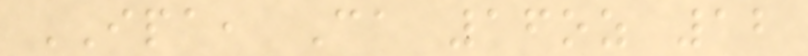IPA, Ca 16oz 12
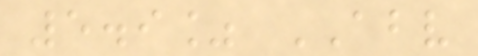5.9% ABV
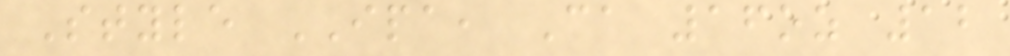Style IPA, Ca 16oz 12
